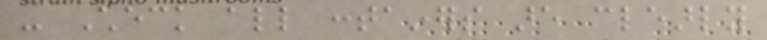- Check all containers are clearly
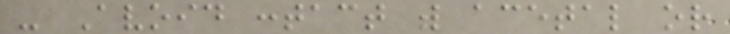- Avoid contact with acetal or
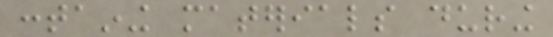containing materials during
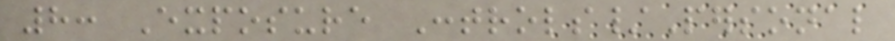8: Exposure Controls/Personal
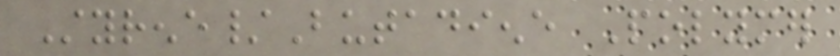Styrene/Butadiene Polymer
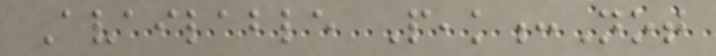Available Peak:Not
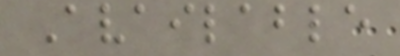Available
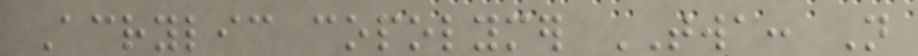Acrylic copolymer TWA: Not
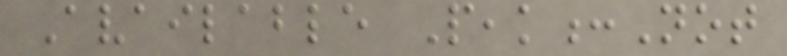Available Peak:Not
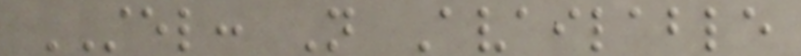STEL: Not Available
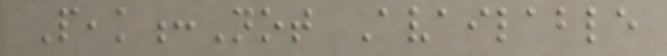Peak:Not Available
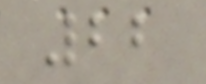22
